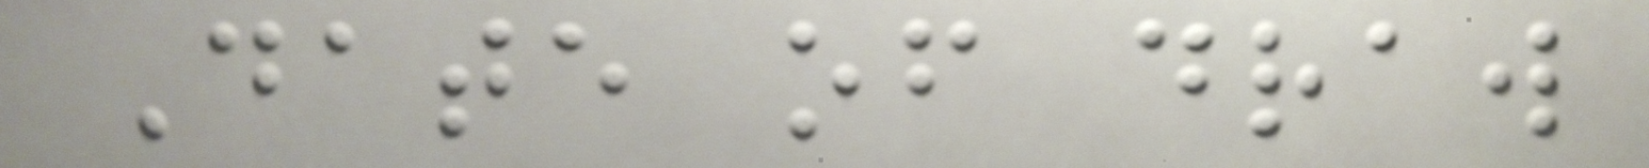Date of draw
